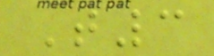T3
